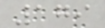179
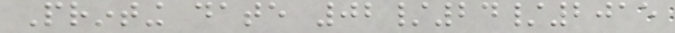Printing date 02/24/2015
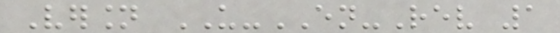Version US-EN-Rev 1
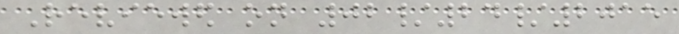Reviewed on 02/24/2015
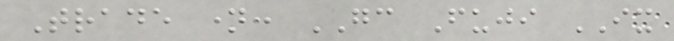Trade name: GC Fuji IX
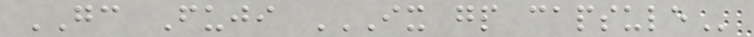GC Fuji IX GP CAPSULE
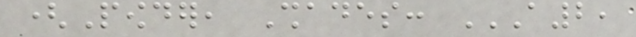(Powder, Shades: A2,
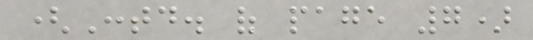(Contd. of page 7)
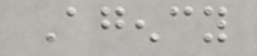Agency
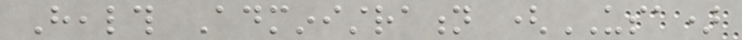Health Administration (USA)
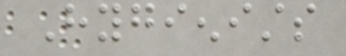Hygienists
